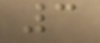3
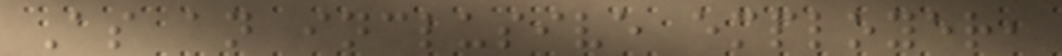As an inclusive employer,
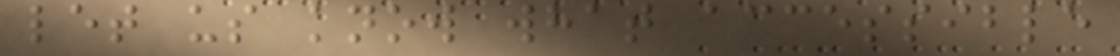let us know what accessible
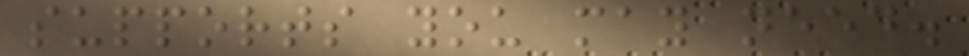supports you may need.
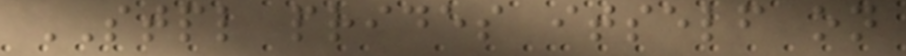STPL prides itself on
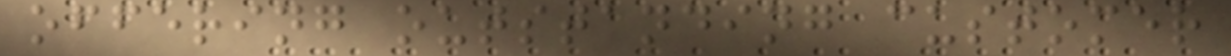offering outstanding customer
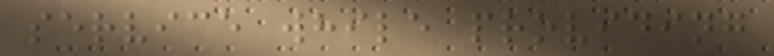service while providing
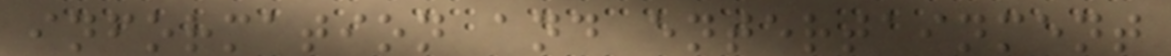information and entertainment
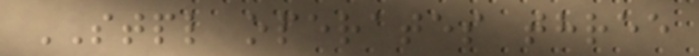STPL operates three
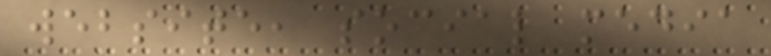website, social media
